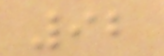92
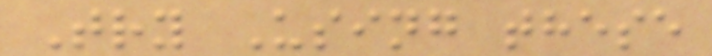Try Using these
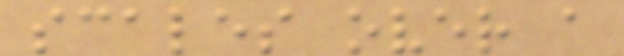scales over a
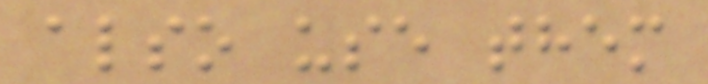also use them
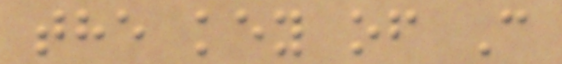the key of C
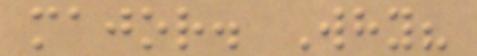major. Why?
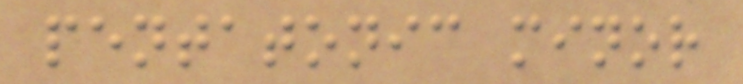pentatonic minor
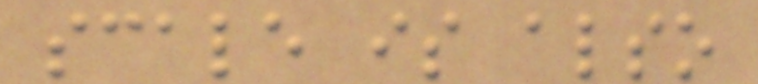scale is also
